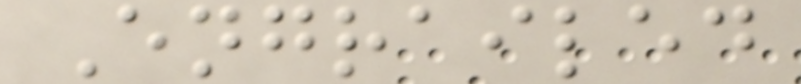Engrailed
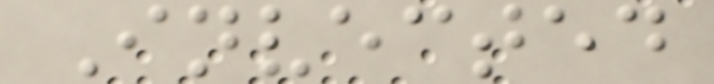Invected
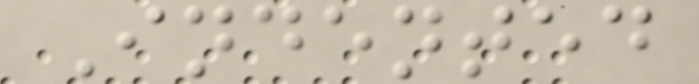Indented
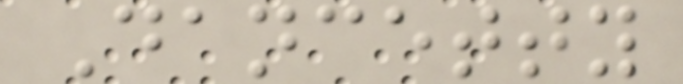Dancetty
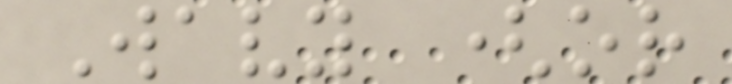Wavy (or
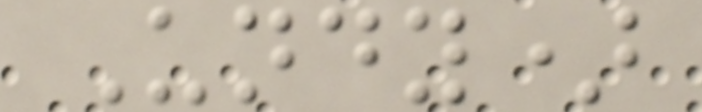Undy)
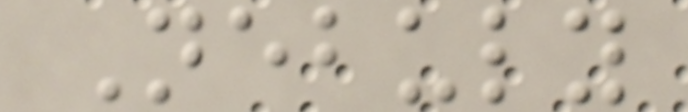Nebuly
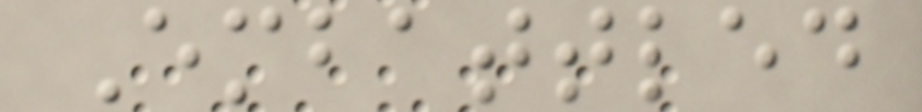Embattled
